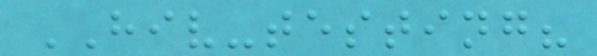HIV-testing?
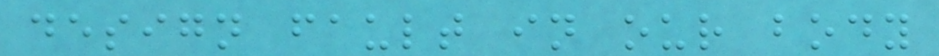design fault in our body
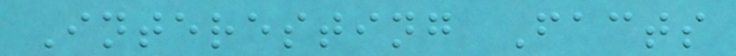Interesting Facts
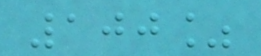100%
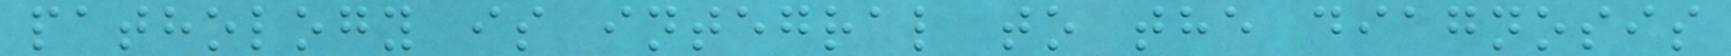pathology is integral to the diagnosis
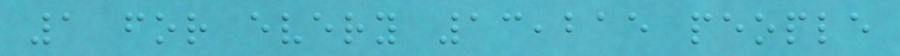1 for every 13,215 people
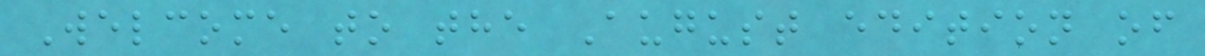Welcome to the August edition of
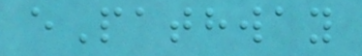ePathway
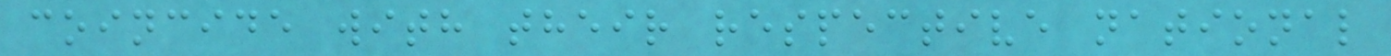coincide with their respective national
